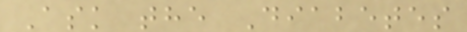Ask the Diabetes
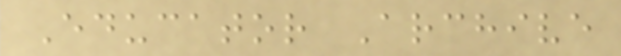Educator Archive
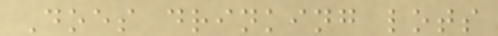Does drinking lots
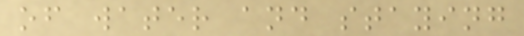of water and staying
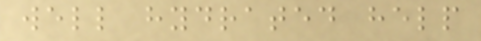well hydrated help
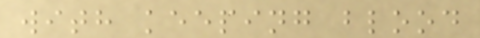with keeping blood
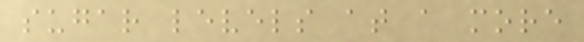sugar levels at a more
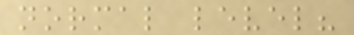normal level?
